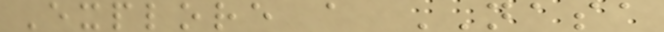Explore a NASA
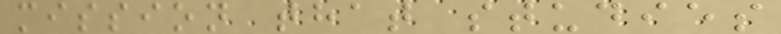mission that studies
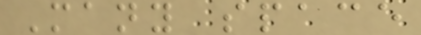Many space
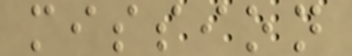mission
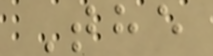The
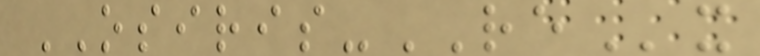OSIRIS-REx
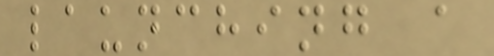launching a
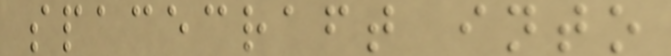spacecraft into
